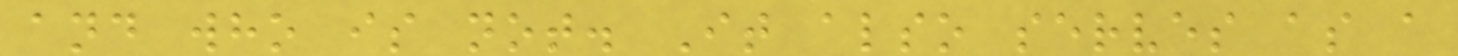and who is not. It also serves as a
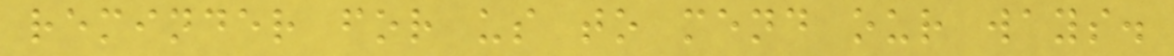reminder for us to mend our ways.
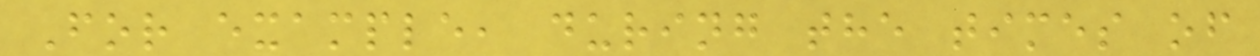For example, during the times of
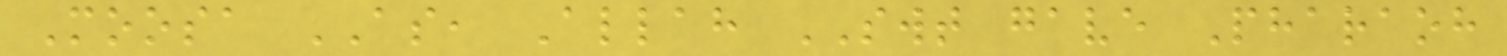Moosa AS, Allah SWT gave Pharaoh
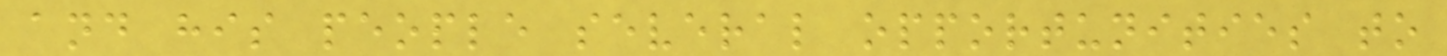and his people several opportunities to
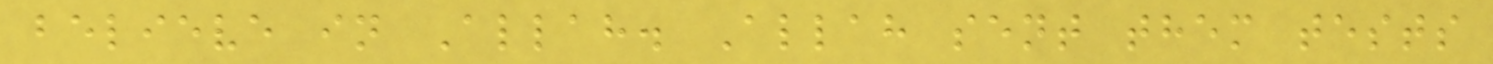believe in Allah. Allah sent them tests
